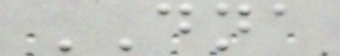DNA
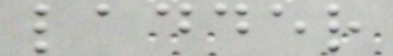ladder
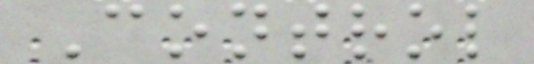Control
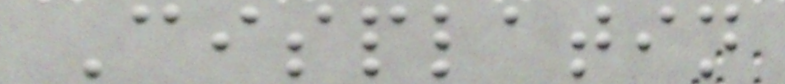Cisplatin
